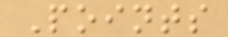Points
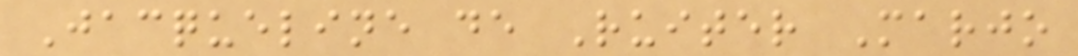Jacqueline de Ruiter Marjo
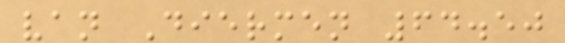van Diermen 64.50
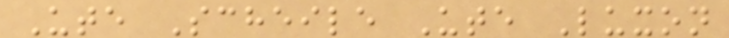Ute Scheile Ute Luxon
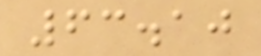63.10
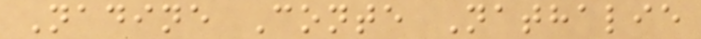Nadine Conte Nathalie
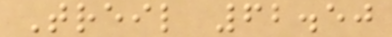Treil 62.50
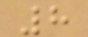8
